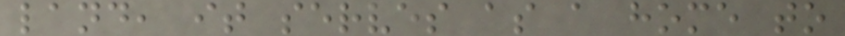land, it serves as a home to
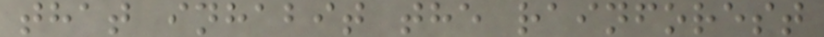that inhabit the rainforest
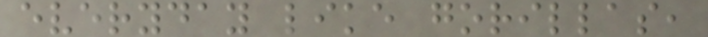everyday like gorillas,
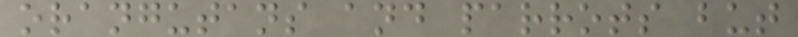orangutans and parrots but
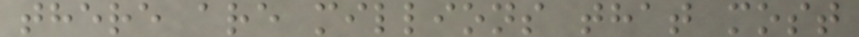there are millions that most
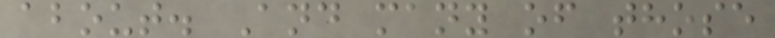about. And many of those
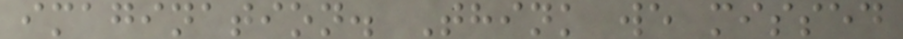imagination. Think we missed
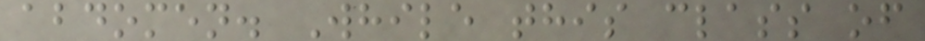abdomen. While this class of
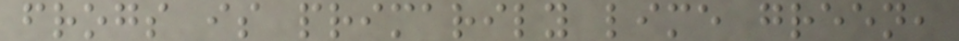frogs is primarily lime green,
